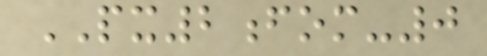PX2fom-0
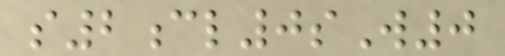s2cl0sW0
